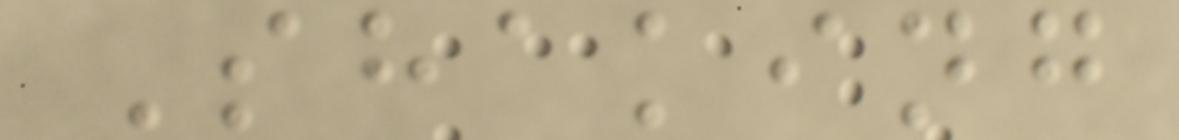Shaking
